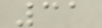31
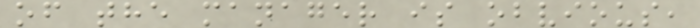of the manager is obvious,
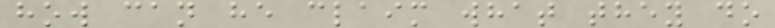how can he claim what they do
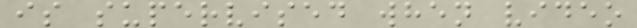is supervised when video
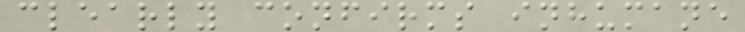clearly confirms inhumane
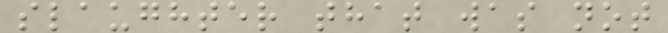slaughter that was not
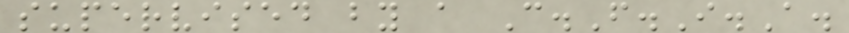supervised by a C.F.I.A.
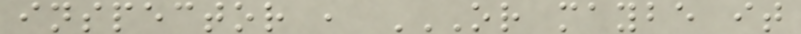inspector , OR MAYBE IT
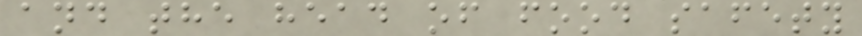and the head of food safety
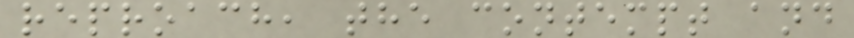reproach, the contempt and
